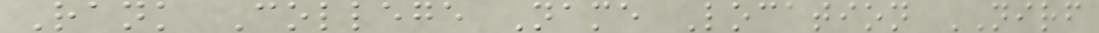Rank College Name Location NIRF
